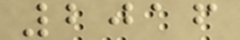2016
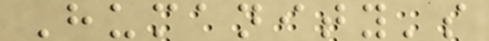Humanity's
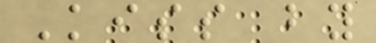Kiss by
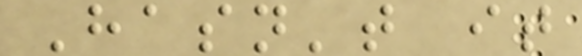Hasn't it
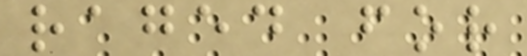raged for
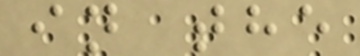in the
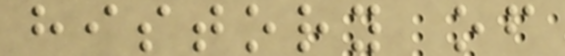history of
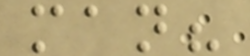man?
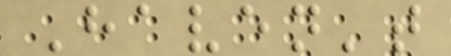Haven't
